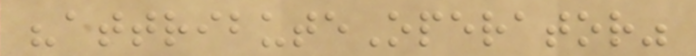"attributeOperator"
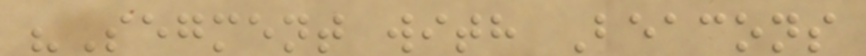"Segment with Beacons
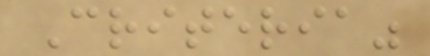Criteria"
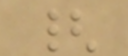{
